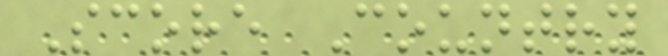Score Country
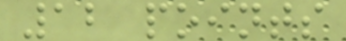12 points
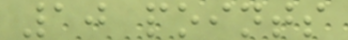10 points
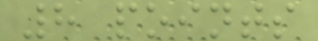8 points
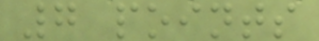7 points
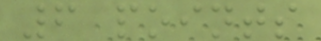6 points
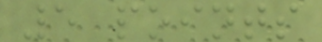5 points
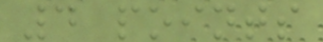4 points
